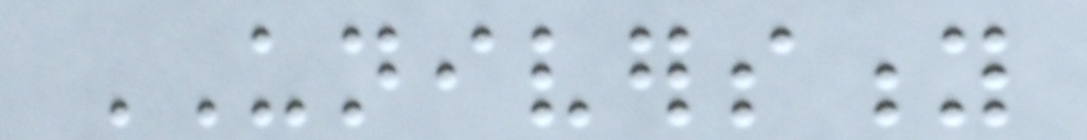UNIVERSITY
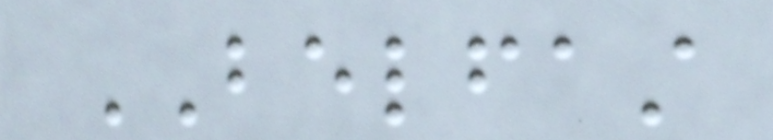BELFAST
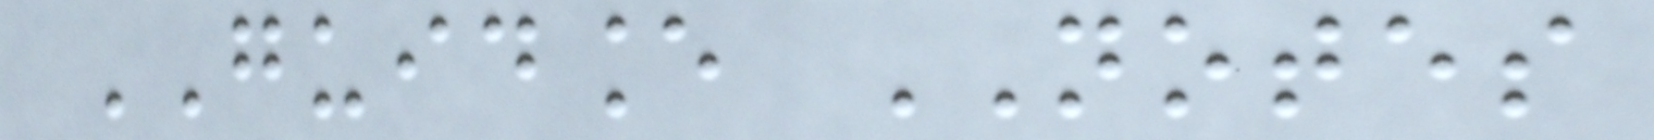GUIDANCE NOTES
